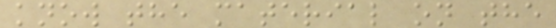know the material on the
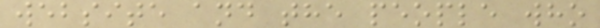website and the people who
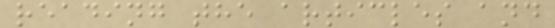reading the articles and
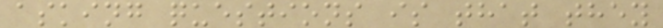asking questions is that they
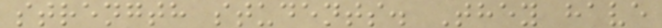strength students. They have
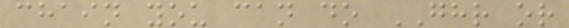chain you can do GHR or
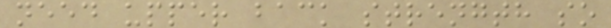need upper back strength so
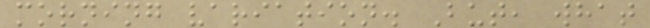morning variation. But, what
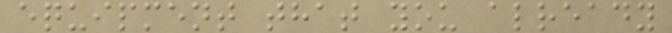equipment that you already
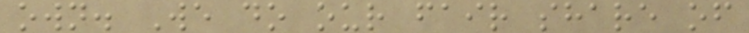own. We do our fair share of
